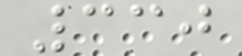330
